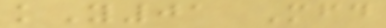kY01 Mfd
